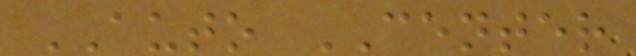AUTO CENTER
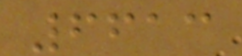6613
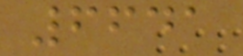6641
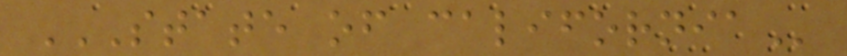STATE OF CALIFORNIA
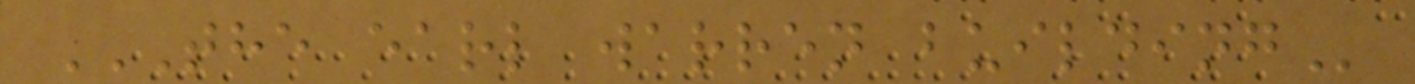THE EARL WARREN BUILDING
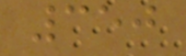350
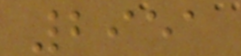2951
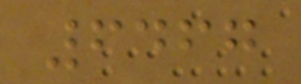6467
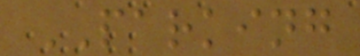PARKING
